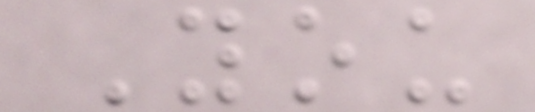You
